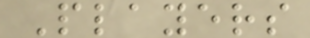Players
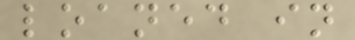loaned in
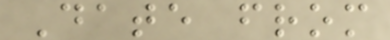Date from
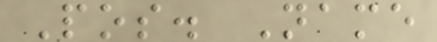Pos. Name
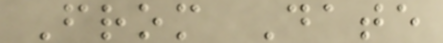From Date
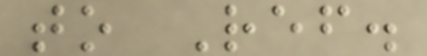to Ref.
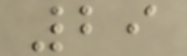29
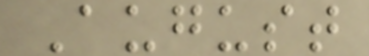August
